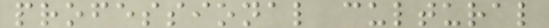professional cultural
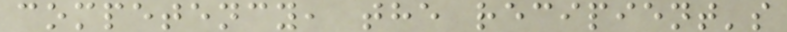competency, the recipient's
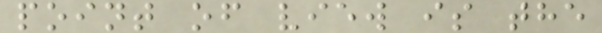point of view is the
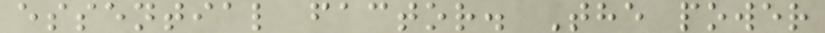essential factor. The power
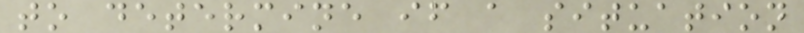to determine if a situation
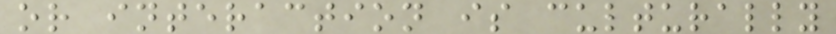or interaction is culturally
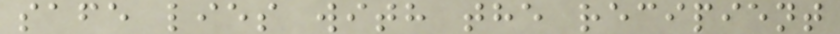safe lies with the recipient
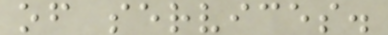of services.
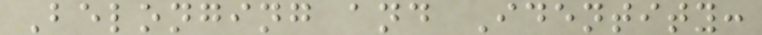Belonging and Identity:
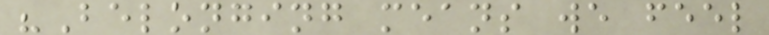"Belonging means we feel
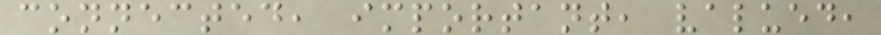connected, important, valued,
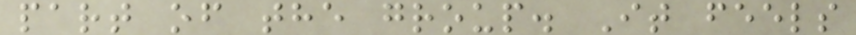part of the group. It feels
